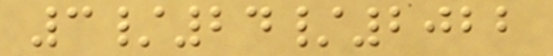3/24/2022
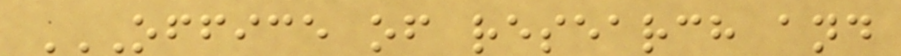OFFICE OF RESEARCH AND
